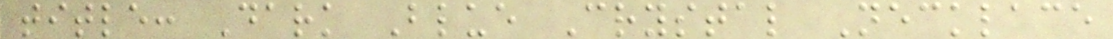title: Dark Blue Crystal Necklace
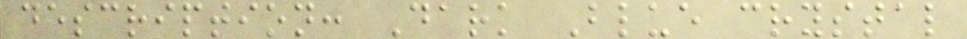description: Dark Blue crystal
